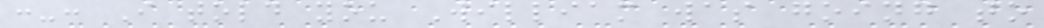:-: I told you William was going to
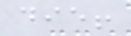die!
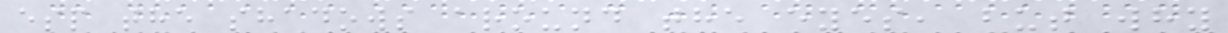esp the shadows around the eyes, but why
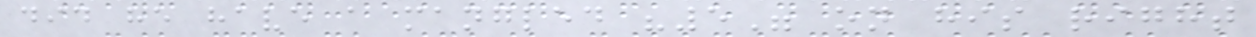did he have a mangled "5" on his right
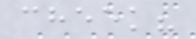cheek?
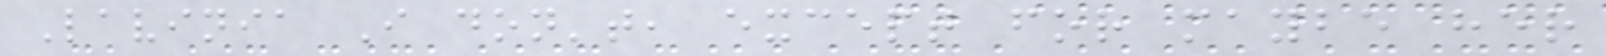Lavinia I don't, except for maybe her
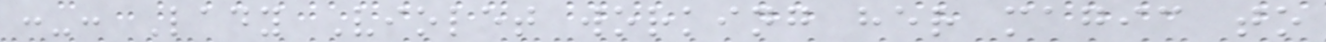:-: Lady Violet working her magic to
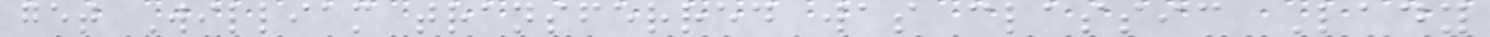get William transferred was classic Lady
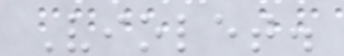Violet.
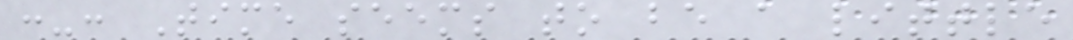:-: Time seems to be a little
